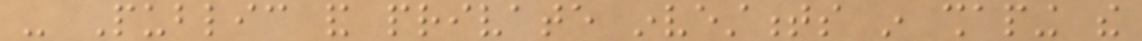- Public and private investments in shaping the
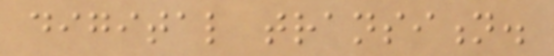digital transition.
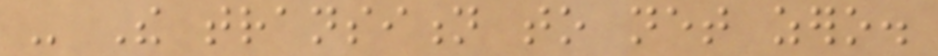- The transition to net zero.
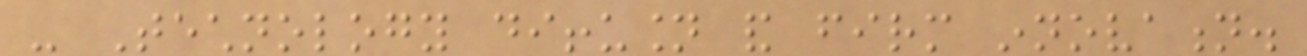- Technology diffusion and firm innovation.
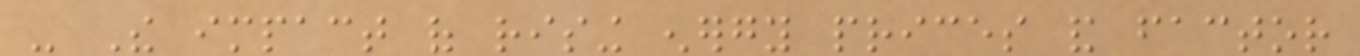- The impact of rising energy prices and factor
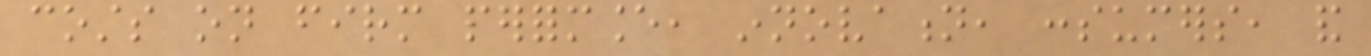costs on firm performance, innovation, consumers, and
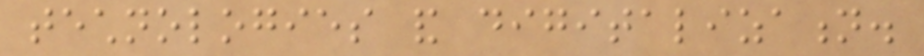technologies and digitalization.
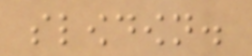slowdown.
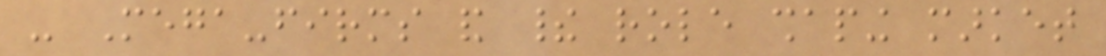- Mega-firms and their role shaping market
